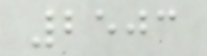2503
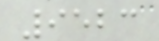9523
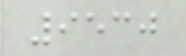9530
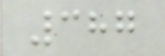387
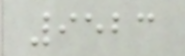9523
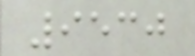9530
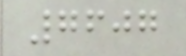7607
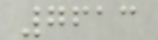7613
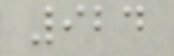924
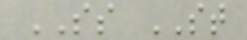SS ST
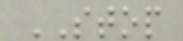STOP
